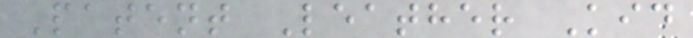Patent Leather Kid
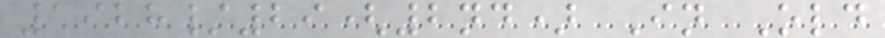1928/29(2nd) In Old
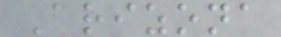Arizona
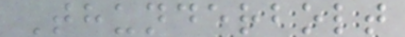Thunderbolt
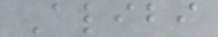Alibi
